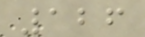126
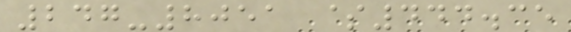247-8051 $444.35
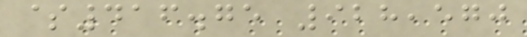$416.75 928,570
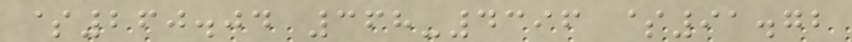$260.04 368-4396 $91.72
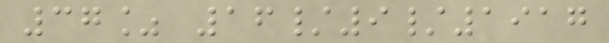37% 16/9/1917
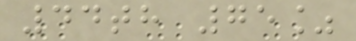44th 75%
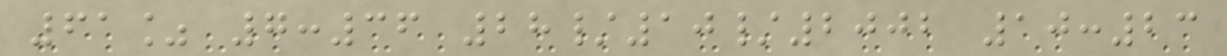61% 7:36 28/10/2002 10:23
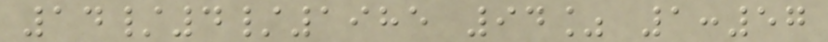14/4/1985 94% 1:57
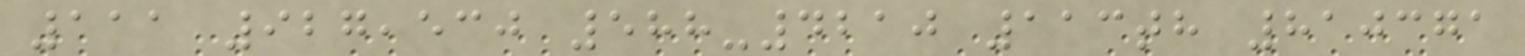111 927,530 588-4210 113th 810371
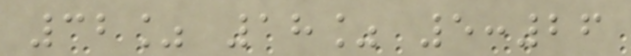32% 18% 5:26
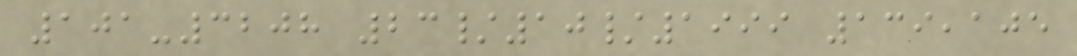101-3208 23/10/1999 139,105
